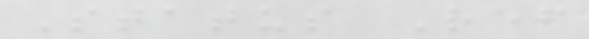Status Ref
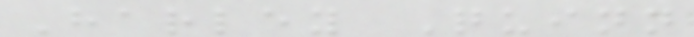Harley Quinn
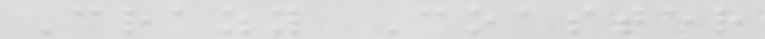Crazy Coaster
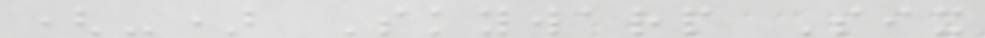(-) Skywarp Six
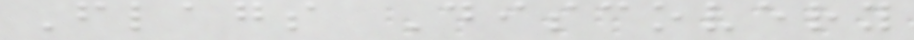Flags Discovery
